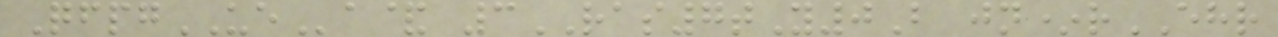QfpgUEa& 3RAS7tY0B jn*rEHR
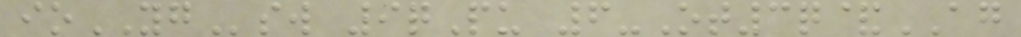ioYGsw 9qPu 6-Ot3q&AG
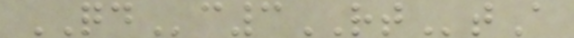QDc3RTtA
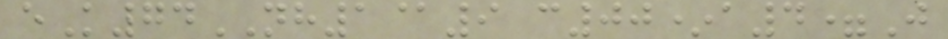eK74NH1@9 c00*a4=J
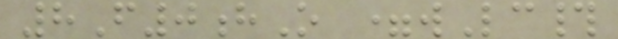8F0hO =wLc#
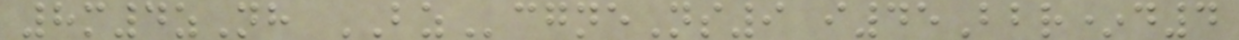8m4zNh BZcgneNs9 i45Bbr*d4
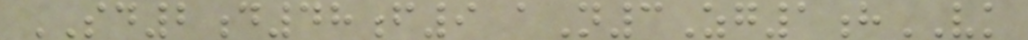SD2d48f9 aN3Zg1hVK
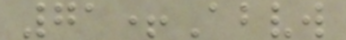71+Abvw
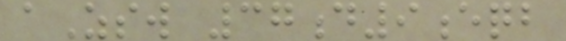aZsw 37d9eqb
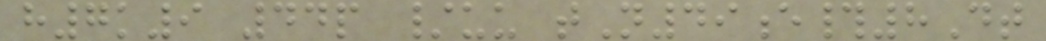h7k9 44p /uu tN49e#8Dt
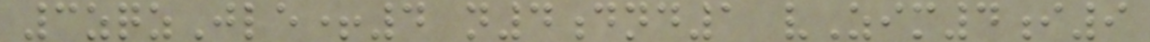3zqzJle+4 n4dnd1 vZim4i9
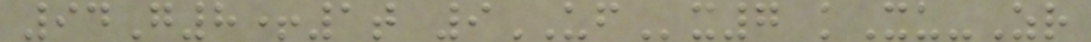94G8+1t 9UFx7 kXu-Zr
